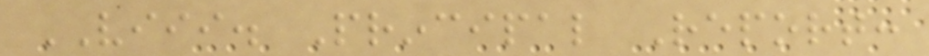VIII. Principal Report:
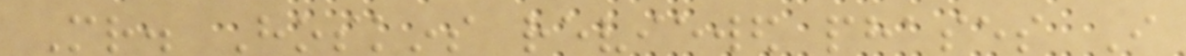Mr. Hoskins reviewed phases I
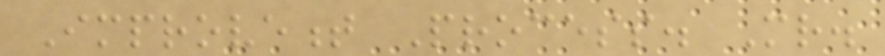Improvement Process. Mr.
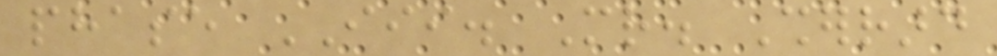phase III. Mr. Sherrard
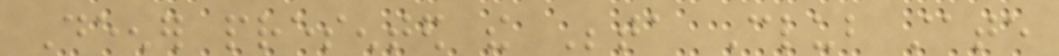Deener presented the Beta Club state
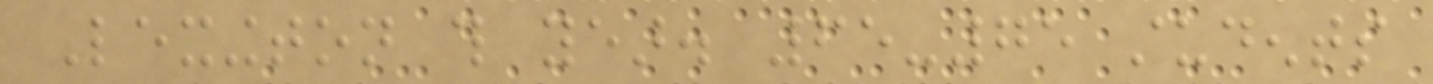Lexington this year. 65-75 students
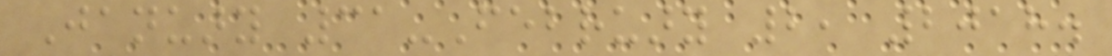January 31-February 2, 2018.
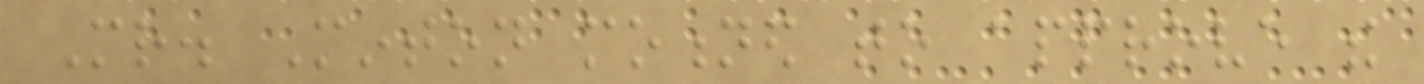Mr. Minton motioned to approve the
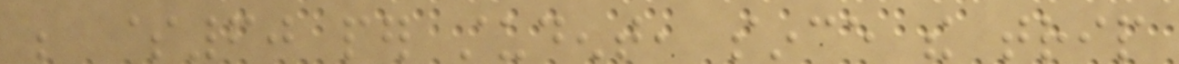be $60 per student, since the trip
